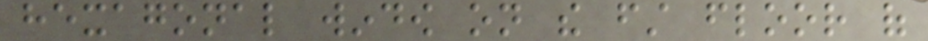hexagonal window on the first floor of
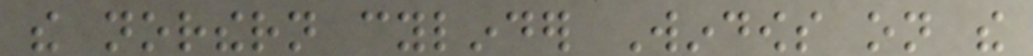the northern cylinder Windows on the
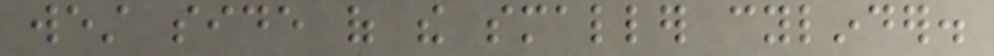west side of the smaller cylinder.
